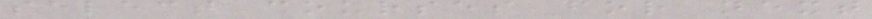select courses for next
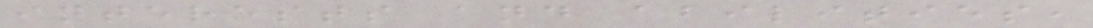interests and abilities,
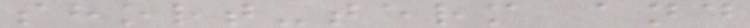short-term and
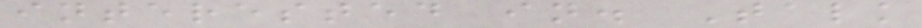interested in. Talk
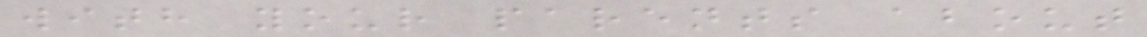with your parents about
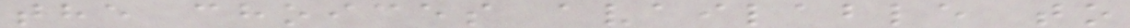the choices available to
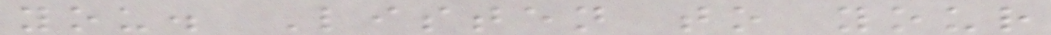you. Listen to your
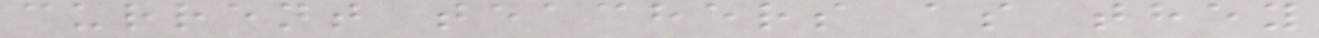current teachers as they
